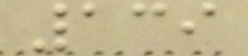139
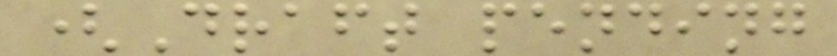(Draft pending
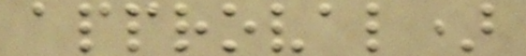approval)
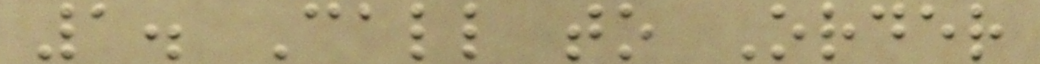1. Call to Order
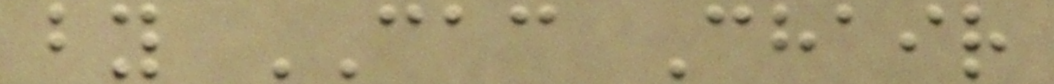by CAC Chair
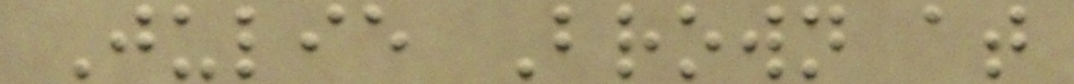Julie Brown at
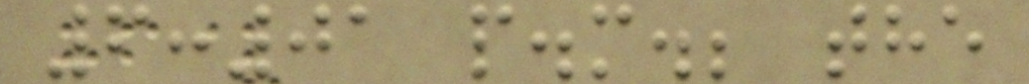6:01 p.m.; the
